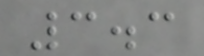3.3
